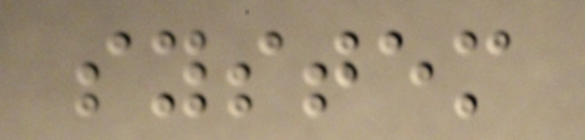system
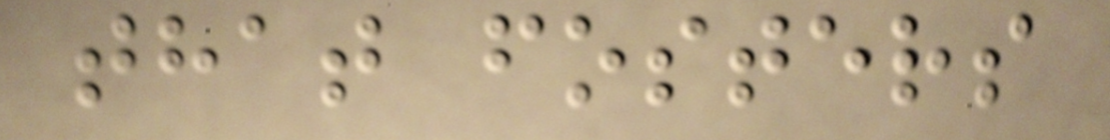that fosters
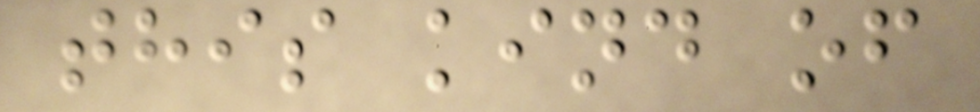this kind of
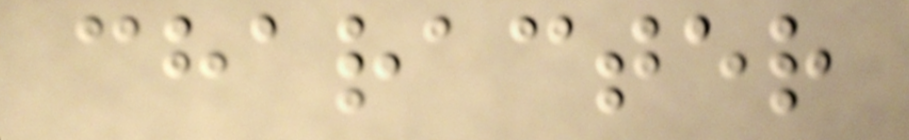character
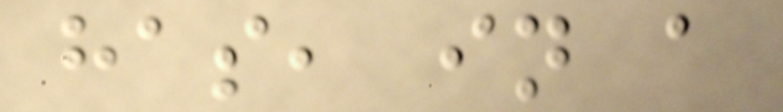has, in a
